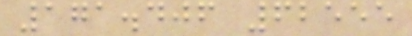171.406 62555
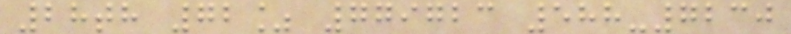28th 72% 779723 588-7230
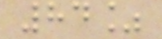84%
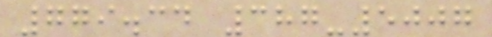779.34 387-5007
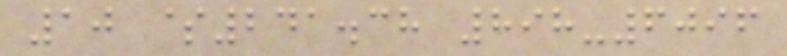10 $241.38 898-6096
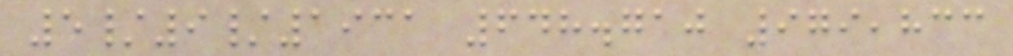5/9/1931 648.710 979,833
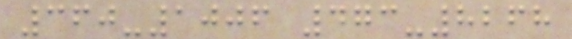360-1006 473-8268
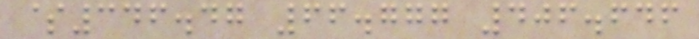$346.47 66.777 406.646
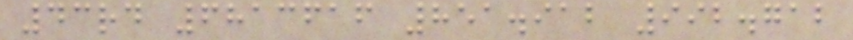43rd 6813616 851.912 992.712
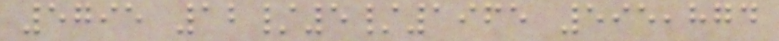5795 12/5/1965 595,874
